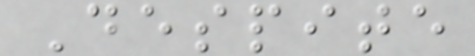Despite
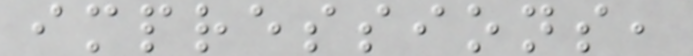impressions,
